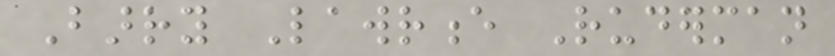Barry Lawrence Ruderman
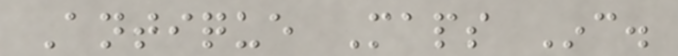Antique Maps Inc.
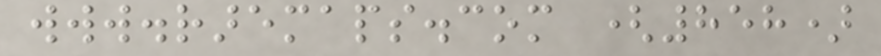www.raremaps.com (858)
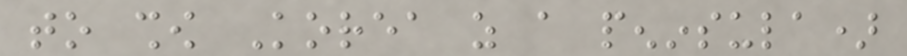to show Korea as a peninsula)
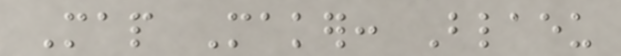Map Maker: Blaeu
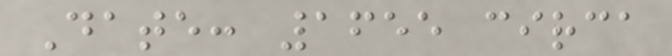Date: 1655 circa
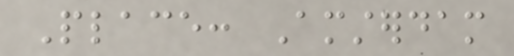Place: Amsterdam
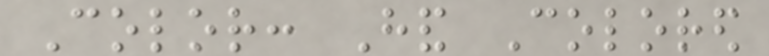Color: Hand Colored
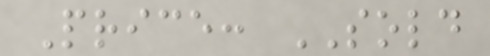Price: SOLD
